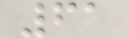61
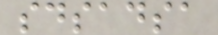sdsadsa
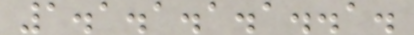1.1.1.1.1..1.
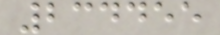234455
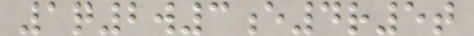1q2w3e4r5t
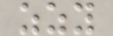zzy
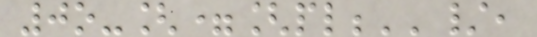0o-[=[pl;''/,
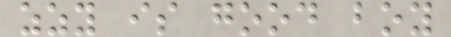zzy is good boy
